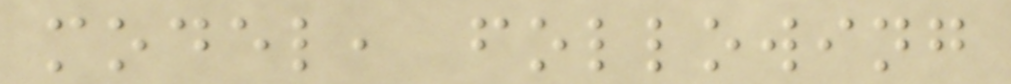model, following
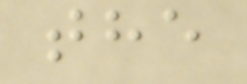the
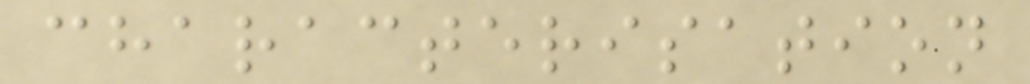characterisation
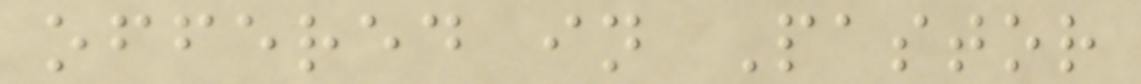offered in Pastor
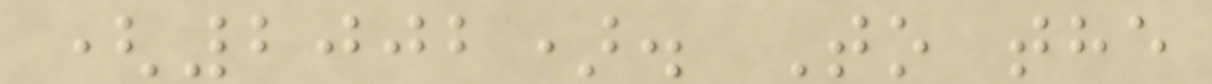(2002). To the
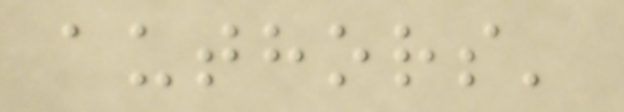authors'
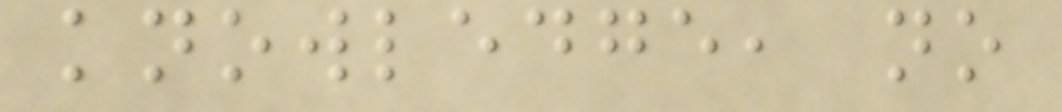knowledge, no
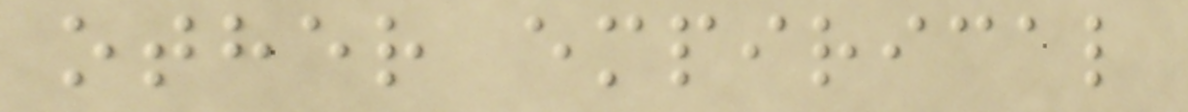other empirical
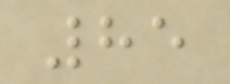85
